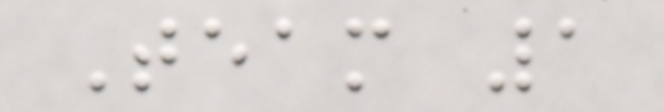Team 1
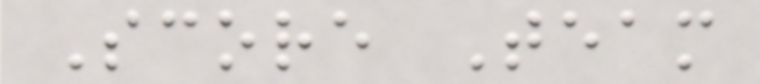Score Team
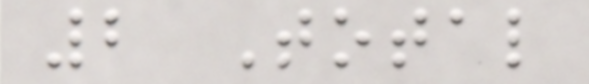2 Total
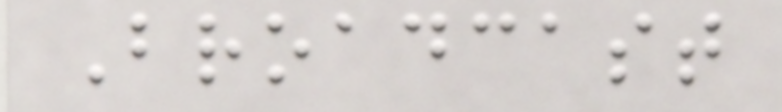Broadcast
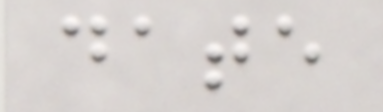date
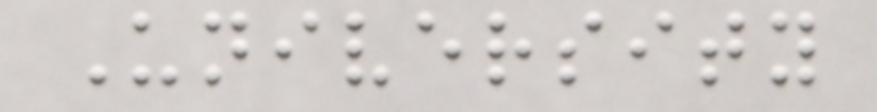University
